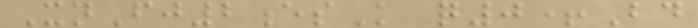XnFj2esK q0+Bd
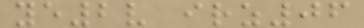ye2v irz06
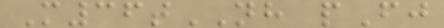M36tNH pFj
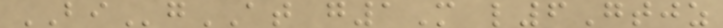BIgAT g1M l6Gtjz
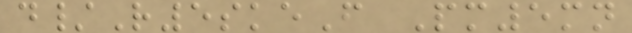d/R5skeF Pm5mn
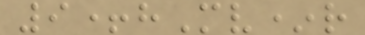9+hMv*r
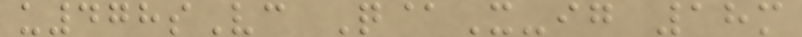u478sVc Q@X-ig 18m
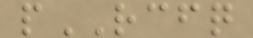pRCFQ
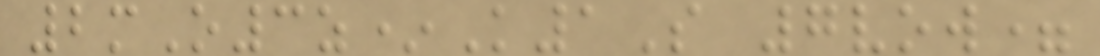2mO3z*K1S 7vow=
